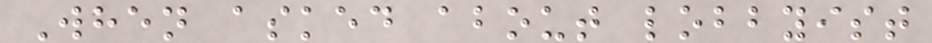When asked about lobbyist
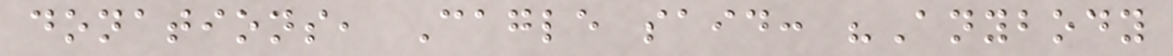donations, Cagle said: "Anybody
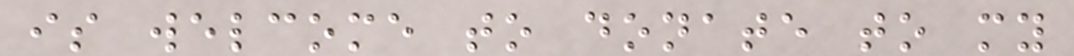is welcome to donate to my
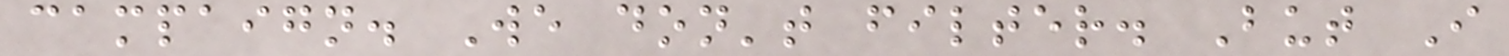campaign. We don't filter. But I
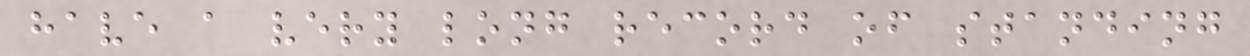have a very long record of standing
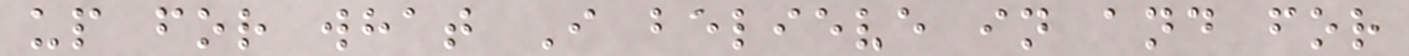up for what I believe in and for
